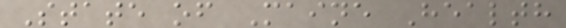State of Maine Health
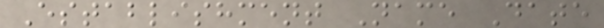Establishment Name Date
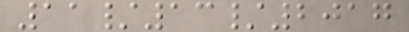11/13/2017
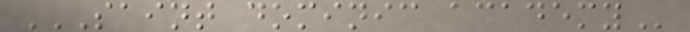SAINT DOMINIC ACADEMY
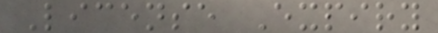License Expiry
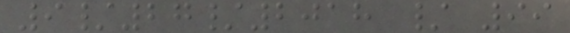9/27/2018 / 99
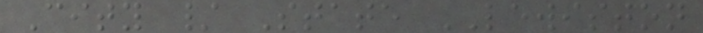City / State LEWISTON
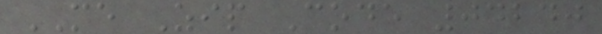ME Zip Code 04240
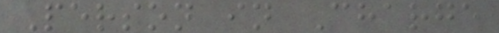Person in Charge
